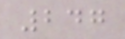247
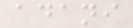adani
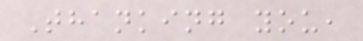Thanking you,
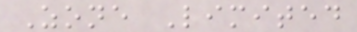Zone Limited
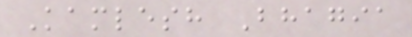Kamlesh Bhagia
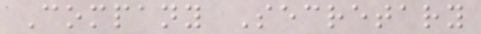Company Secretary
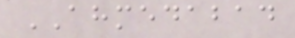AHMEDABAD
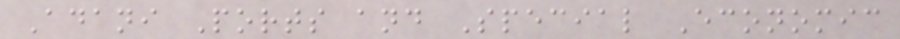Adani Ports and Special Economic
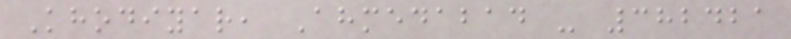Khodiyar, Ahmedabad - 382421
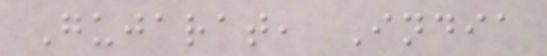Gujarat, India
